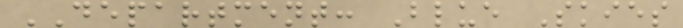DEPARTMENT: Blue Skies
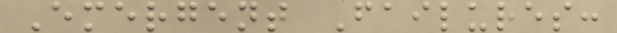Emergent Failures:
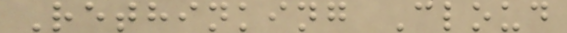Rethinking Cloud
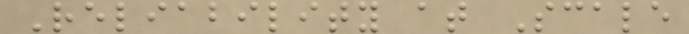Reliability at Scale
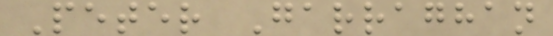Peter Garraghan
